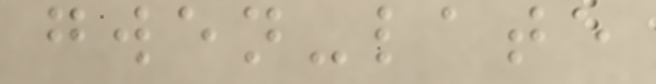gwen-late
